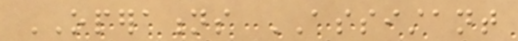OPERATIONS ASSISTANT
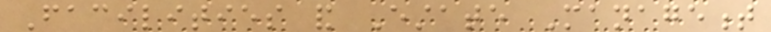Facilities and Estate Management
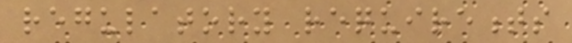regulatory requirements
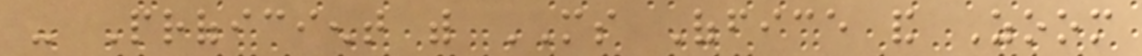- Proficient with MS Office and Zoom
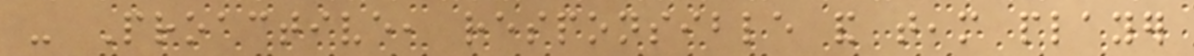- Proactive, responsible and team player
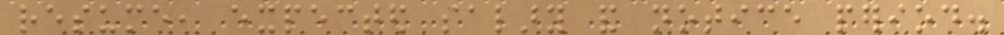resume, expected salary and notice period.
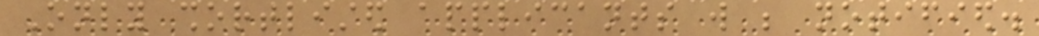Only shortlisted applicants will be notified.
